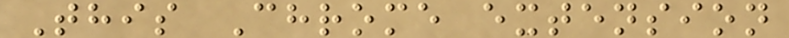This Chrome extension
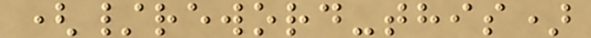(/reword-this)
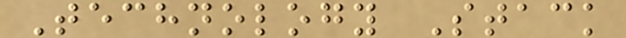Technology Stack
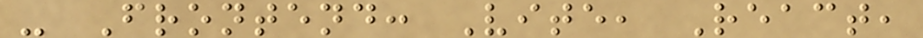- Frontend: Vite, React,
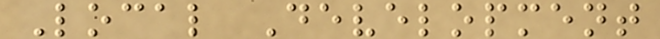Local Development
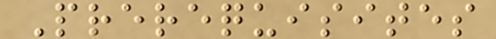Prerequisites
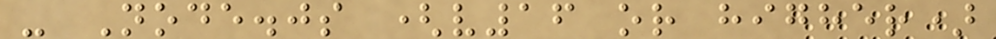- Node.js (v16 or higher)
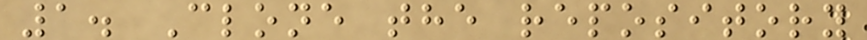1. Clone the repository
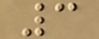3
